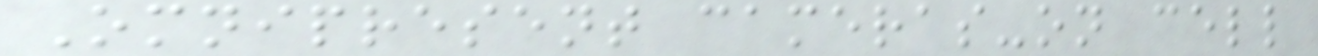Omnipresent cameras-on cell
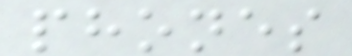phones
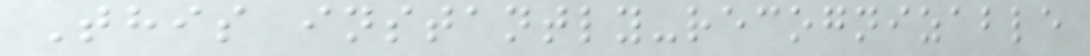This instantly-recognizable
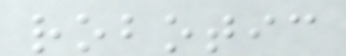robotic
